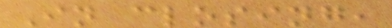In closing,
